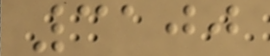3100
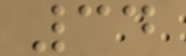34
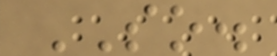SO.
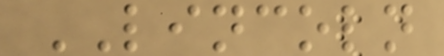LINCOLN
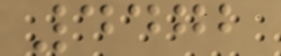4472
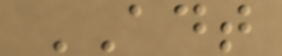ADT
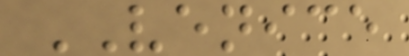VENICE
